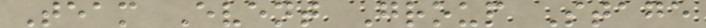Team Event Group Stage
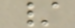/
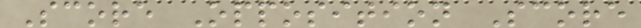Score Opposition Score
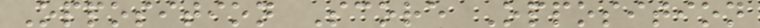Opposition Score Opposition
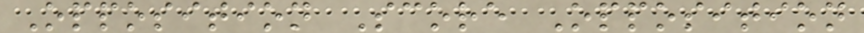Opposition Score Opposition
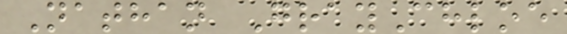Nathan GrayChloe
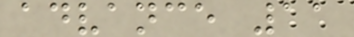advance 11
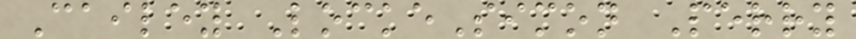Cailey LockeSimon Perry
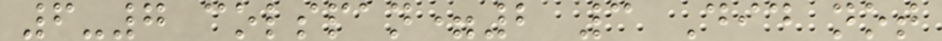6-7 colspan=2 3 Did not
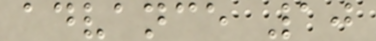advance 10
